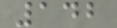142
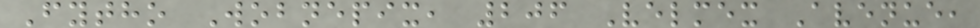Fytho Wobnepix, 206 Velmex Avenue,
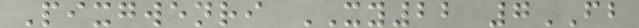Pixgwenri XY22 7FB
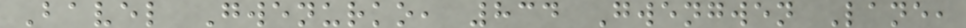Bavel Gwenurko, 834 Gwengwen Lane,
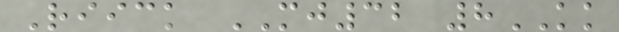Riick MJ32 8KK
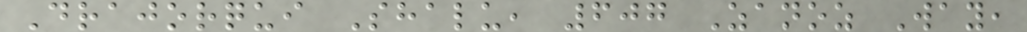Drajorqui Shalu, 607 Zanoz Way,
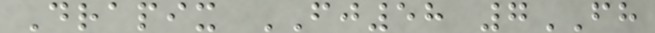Drapix FJ58 7FH
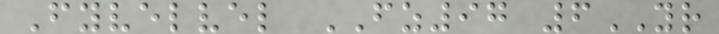Fyvelvel FZ97 6YR
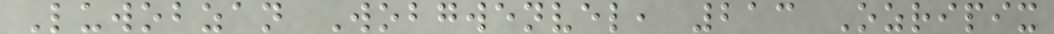Luwobzan Wobgwenvel, 213 Ozripix
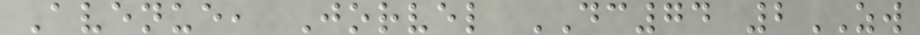Avenue, Jorvel DC74 2ZW
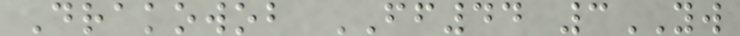Drakowob FF44 3YW
